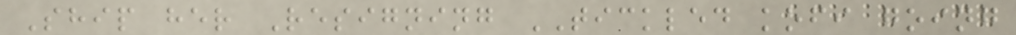Ship her Resigning TICKLED kofi going
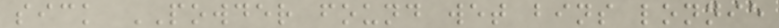sick POWDER found wet bins lonnie
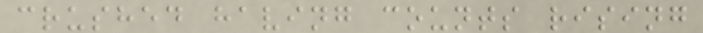crushed having counts rising
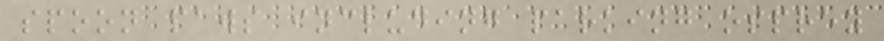spoon paws including parking osprey
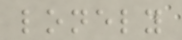lonely
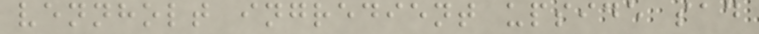vennholt ingredient upside sad
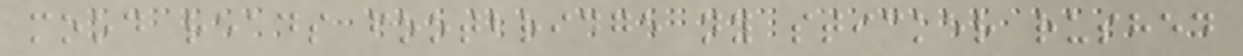mood reads footbridge ny sticker rushed
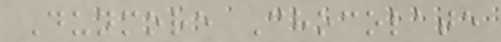Dunmore Chocolate
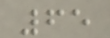65
